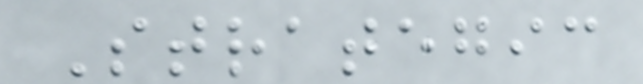Strategic
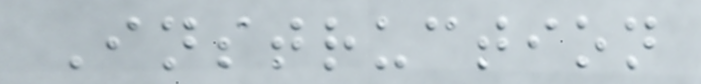Instruction
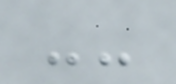--
